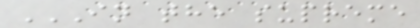IN THE SUPREME
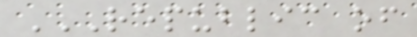REPUBLIC OF
